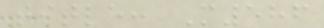title: M586
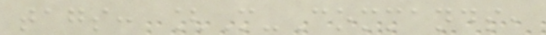tags: [M-Commands,
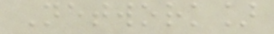Network]
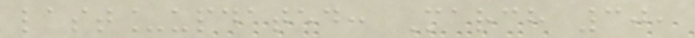last_updated: March 30,
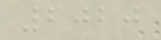2020
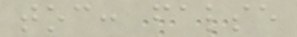toc: false
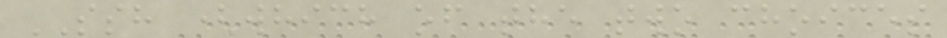SSH (which of the two choices
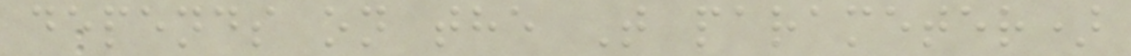depends on the T parameter)
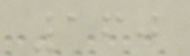160
